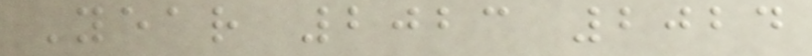Year 2023 2024
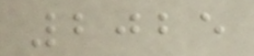2025
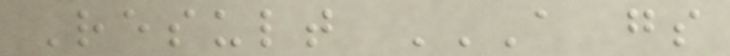Result A GS
